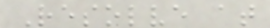Resolve at
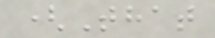(That
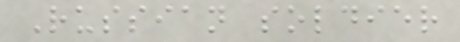Russian soldier
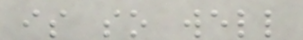is so well
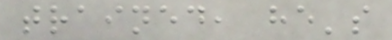trained, he's
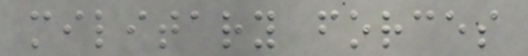military forces
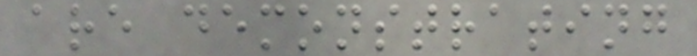are demonstrating
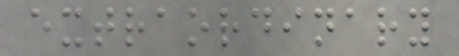extraordinary
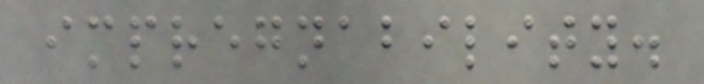impregnability.
